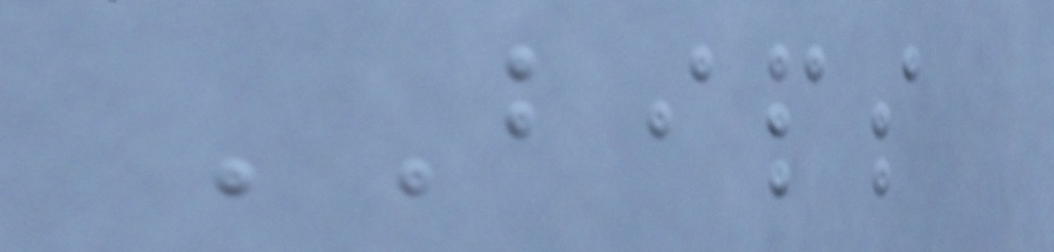BIPS
